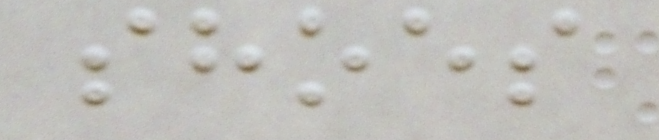shoes
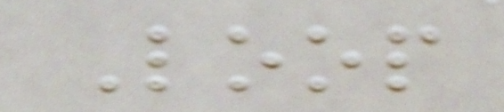Loop
